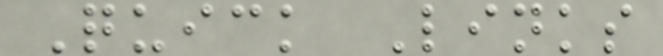Quick Links
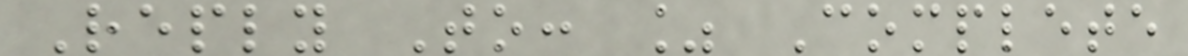Reply To: % Complete
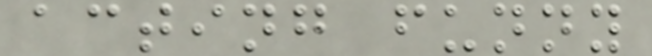acting funny
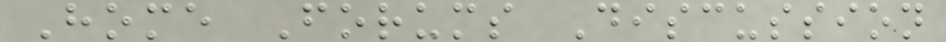Home Forums Discussion
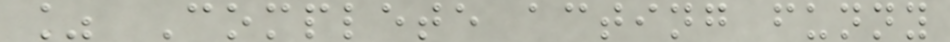% Complete acting funny
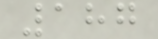187
